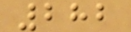282
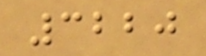3220
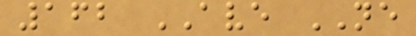162 AVE NE
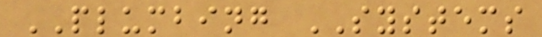PLUMBING SYSTEMS
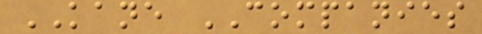KANE COMPANIES
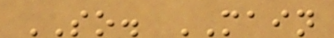SO. MAIN
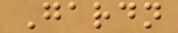Gardn
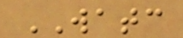WATC
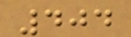404
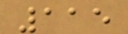115
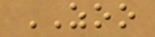ZOO
